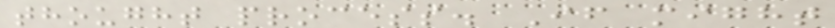thought process. If might
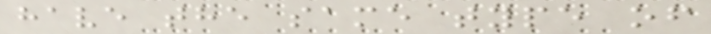have the same type of
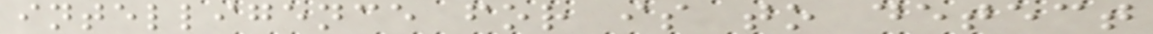intelligence for is to detect
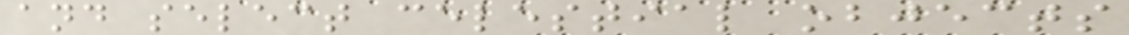and select celestial objects
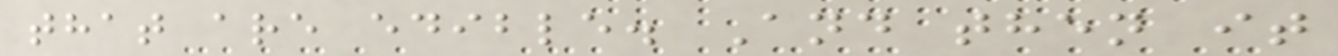that are edible. And then it
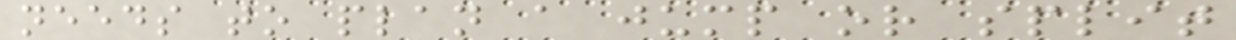needs to plan a jump or split
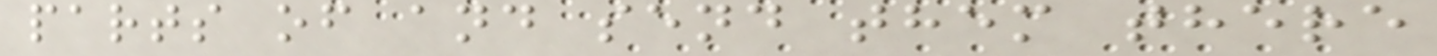parts of and send them there
